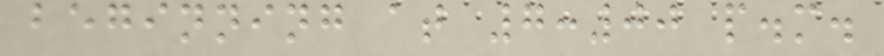beginning at 7:00 p.m.
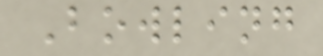Bowling
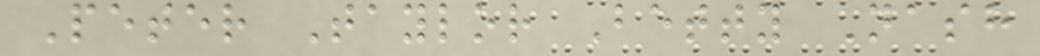Peter Taylor Betty Nash
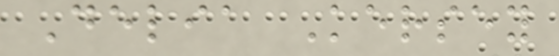Delia Kersey
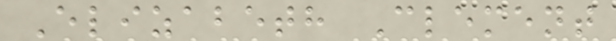Elizabeth Clement
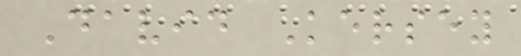David Kersey
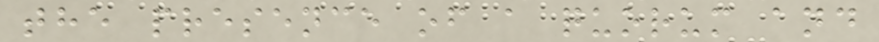the presence of a quorum and
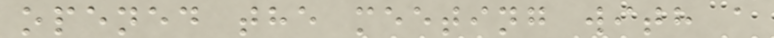opened the meeting with a
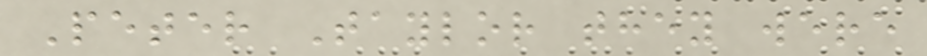Peter Taylor they were
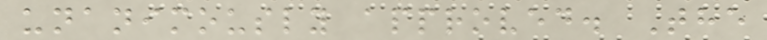unanimously approved. The
